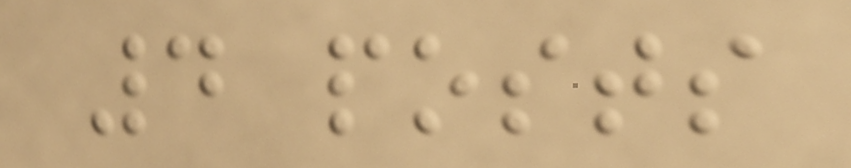4 posts
